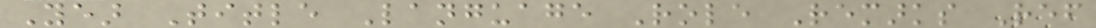Year Title Language Role Remarks Ref
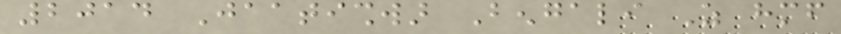2014 Jaatishwar Bengali As himself
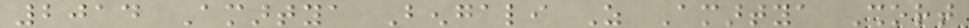2014 Amartya Bengali As Amartya Short
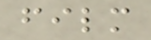film
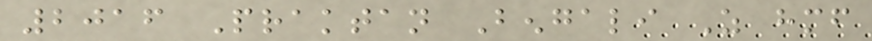2016 Praktan Bengali As himself
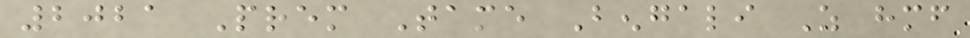2021 Prem Tame Bengali As himself
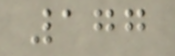177
